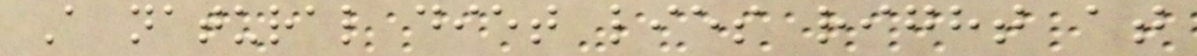A natural diet lies right at
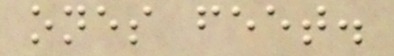ones feet.
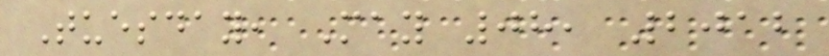Tuesday, May 08, 2012
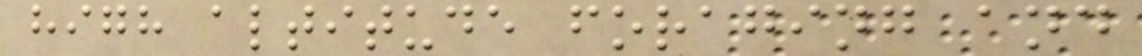high altitude foraging and
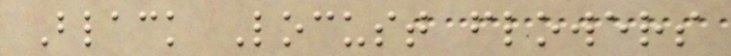Black Locust flowers
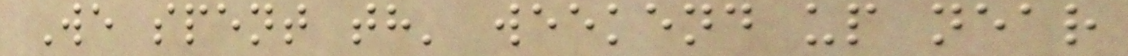We spent th' weekend up near
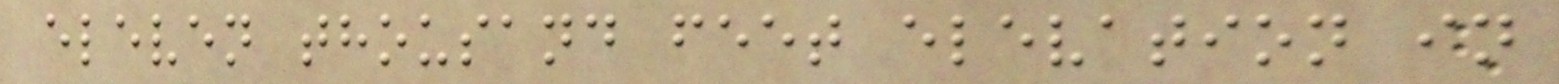eleven thousand feet elevation in
